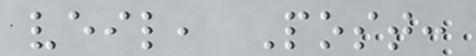veil, Post:
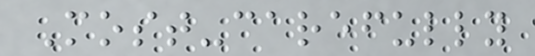Most-carefully
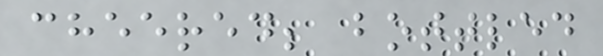cheered; bottled
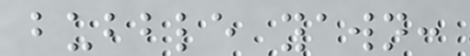bubble yawn:
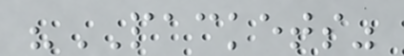"PACKETS"
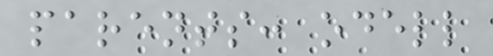parents: odell
